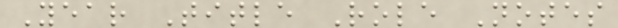Year Title Role Notes
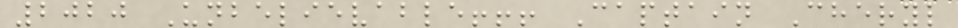2020 Unbelievable!!! Captain Cheryl
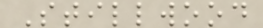Stillwood
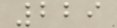229
